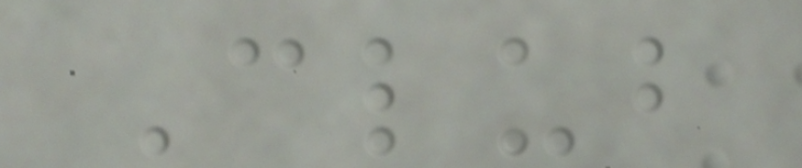Club
